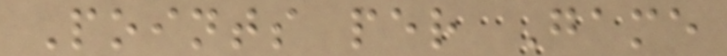Points per Game
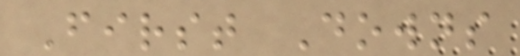First Downs
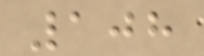108
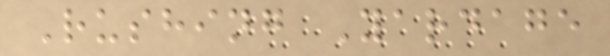Rushing Yardage
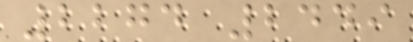2274 2449
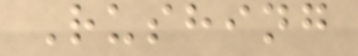Rushing
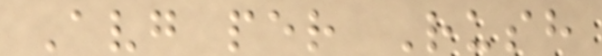Avg per Rush
